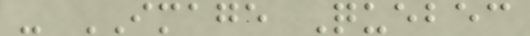- IMAGE Quebec
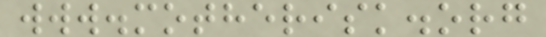www.motherisk.org
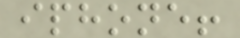iphone!
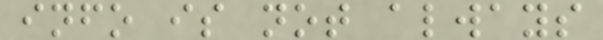info is not always
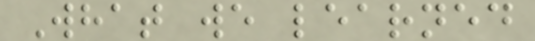What we learned
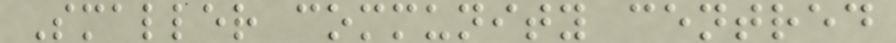Smaller community centred
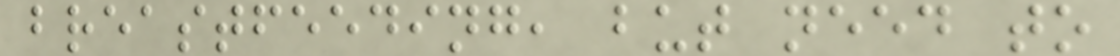breastfeeding, but need to
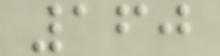160
